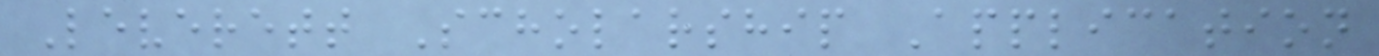Leverett Scholarship Application
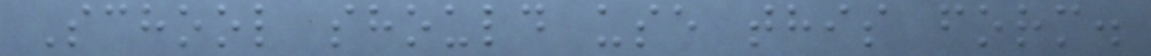School should use this form.
